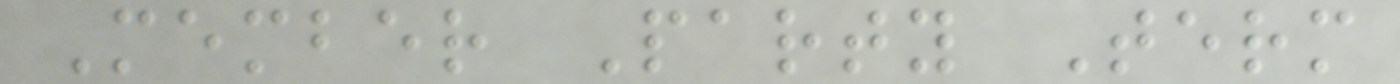Member Party Term
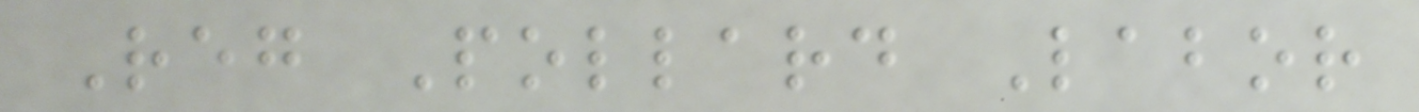Reg Pollard Labor
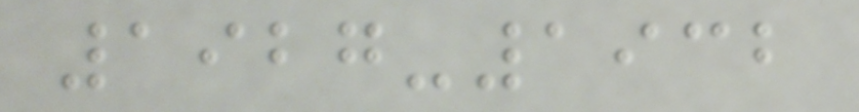1927-1932
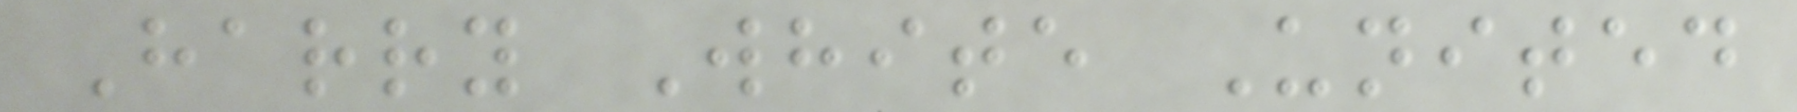Harry White United
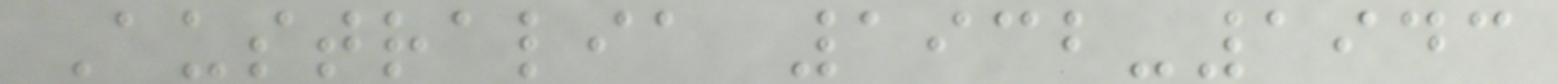Australia 1932-1943
